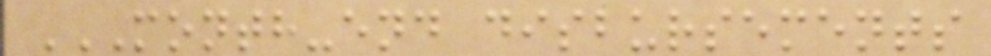MONTH-END DISBURSEMENTS
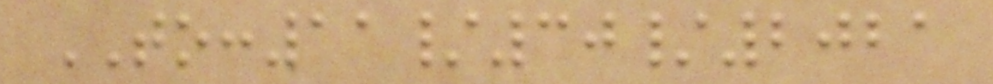TO:11/30/2021
